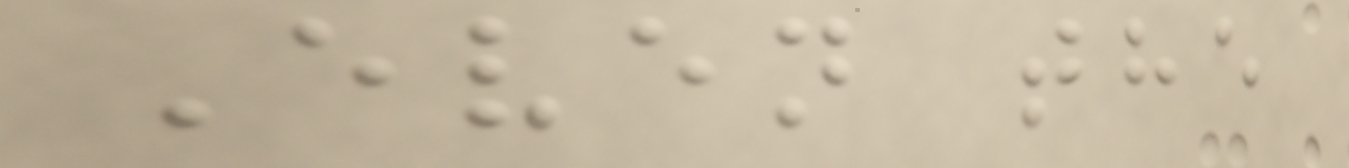Even the
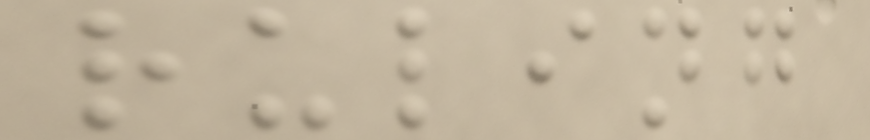ruling
